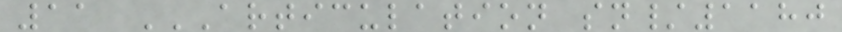11 ARTICULATION SN/1180
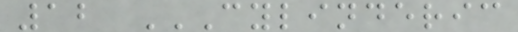12 CYLINDERIC
